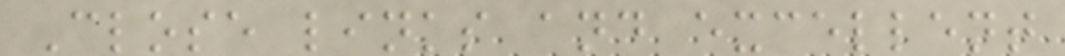Close links and excellent
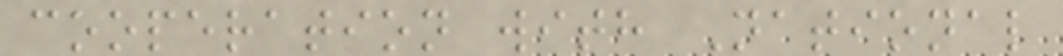cooperation with National
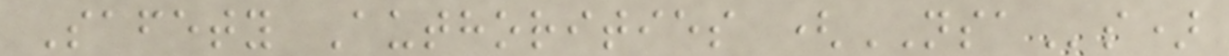Safety Authorities (NSAs)
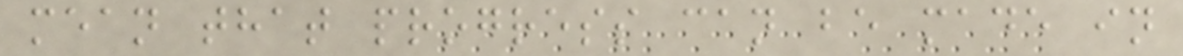mean that progress can be made in
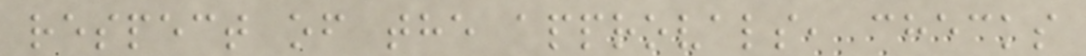respect of the approvals, checks
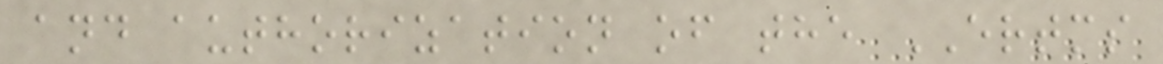and authorization of the ERTMS
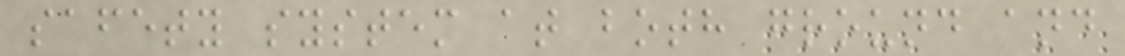safety system at both ground and
